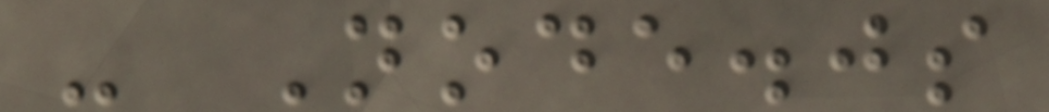- Node.js
